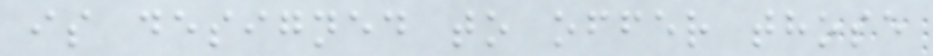is designed to offer those
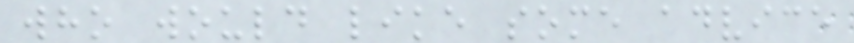who would like some advice
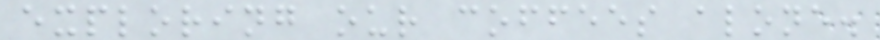exploring our coffees alone.
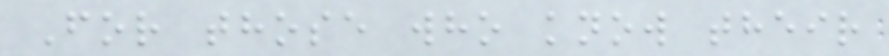For those who know their
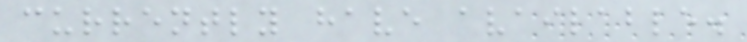currently have available.
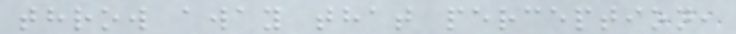throw away that perception,
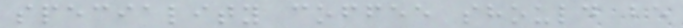speciality coffee should be
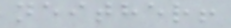neither!
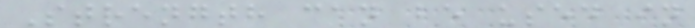Strength can be used in
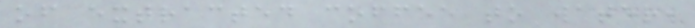of extracted coffee to water,
